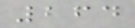264
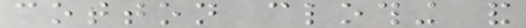cotton clothing and
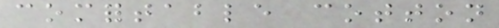comfortable cotton
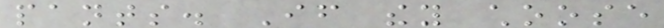pants. If they choose
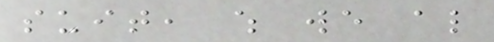suit, which we also
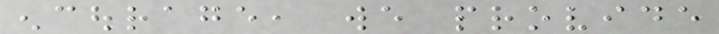encourage, we provide
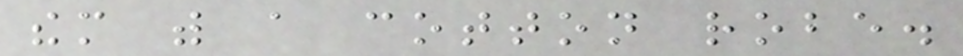them with a cotton robe.
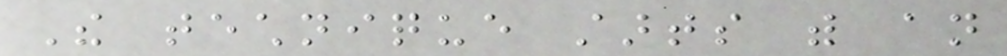The technique starts with an
